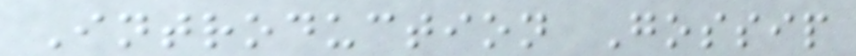Introduction Gossip
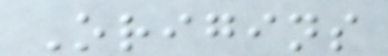Origins
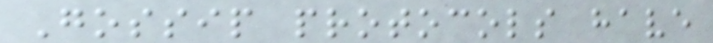Gossip protocols have
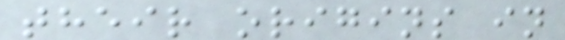their origins in
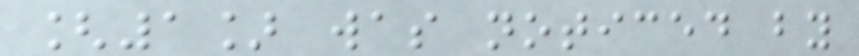[1] was noticed by
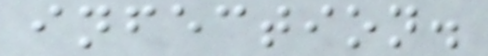infection.
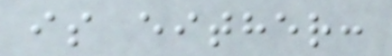is either:
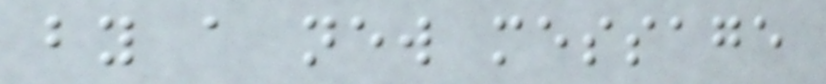by a new message
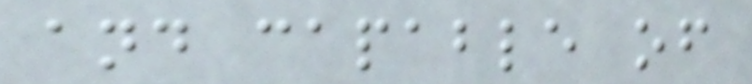and capable of
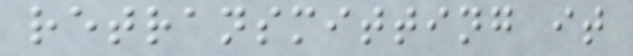retransmitting it
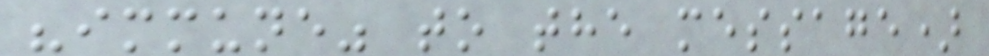"immune" to the message)
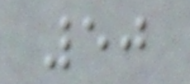50
